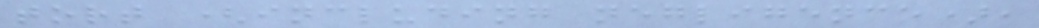tort (including negligence),
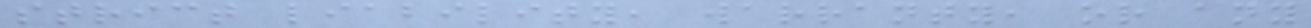strict liability, warranty, or any
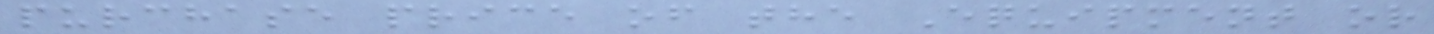purchase price of the Equipment or
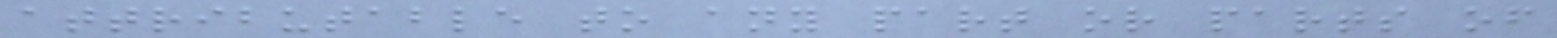attributable to any part or parts of
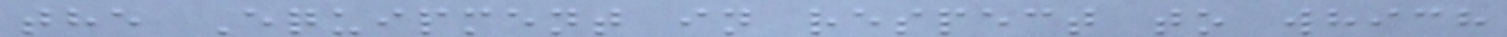the Equipment in respect to which
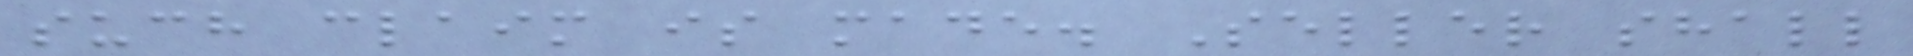such claim is made. Seller shall
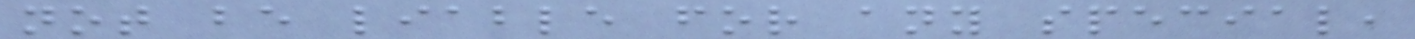not be liable for any special,
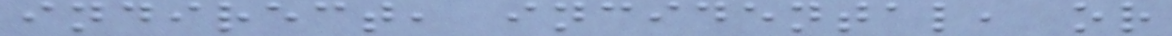indirect, incidental, or
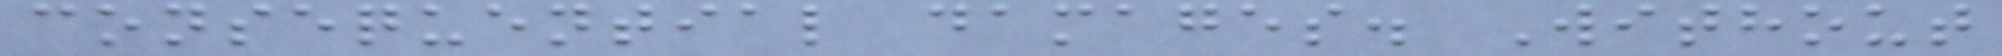consequential damages. Without
